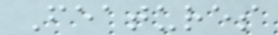Features
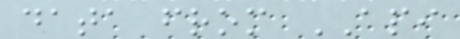data from API
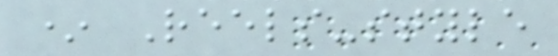* Reels-style
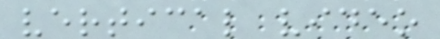vertical video
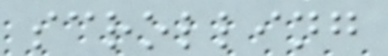scrolling
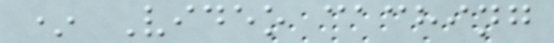* Video caching
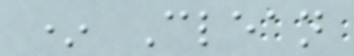* Clean
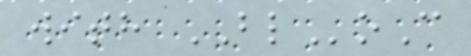with BLoC
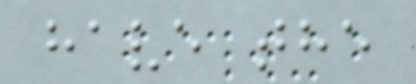have the
